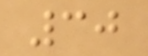30
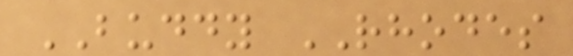BUDDY RHODES
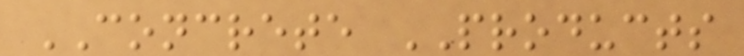CONCRETE PRODUCTS
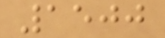1500
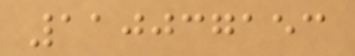110037153
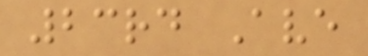23rd Ave
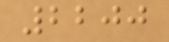2200
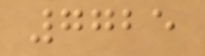7725
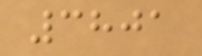3801
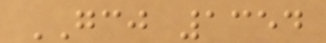GCJ 1354
